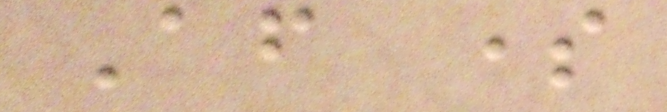After some
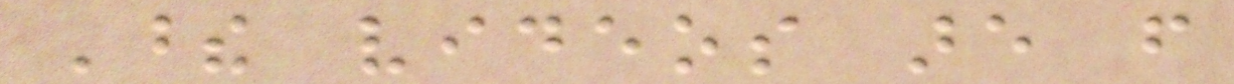These videos are from
